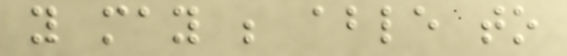you may be able to
